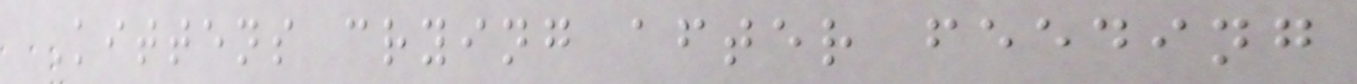Kittens crying after feeding
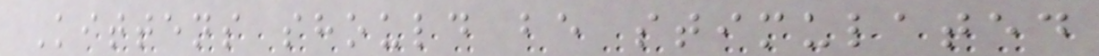Kittens should be stimulated
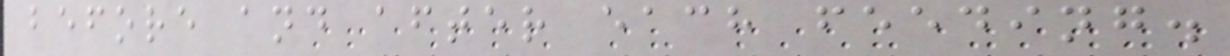before and after each feeding.
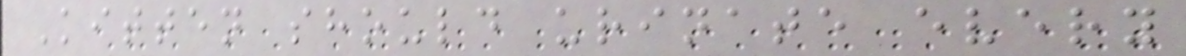Kitten should urinate every
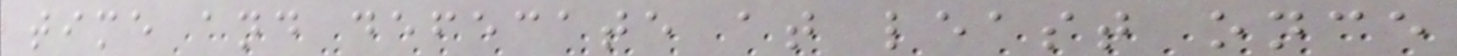time and defecate at least once
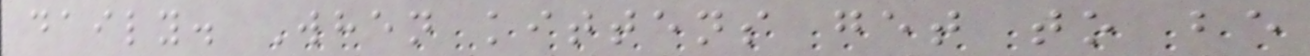daily. When kittens get to be
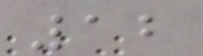12
